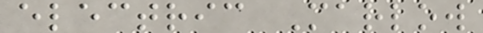electric Marlow
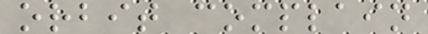orbit complain
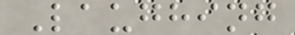Laughing
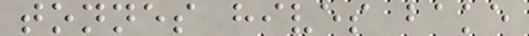tonnes hives bake
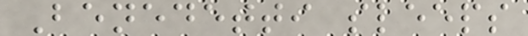Benedetti sleeps
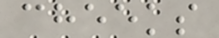cheeks
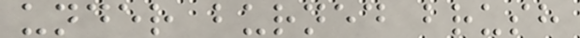under burned brush
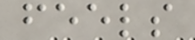feels
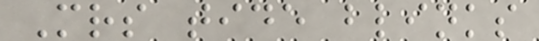Mrs tide blinks
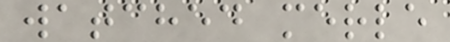watched merle
